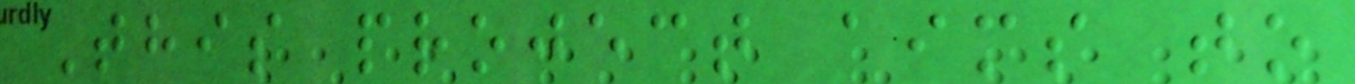This project aims to
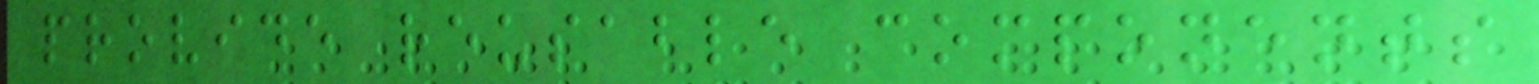provide reusable components
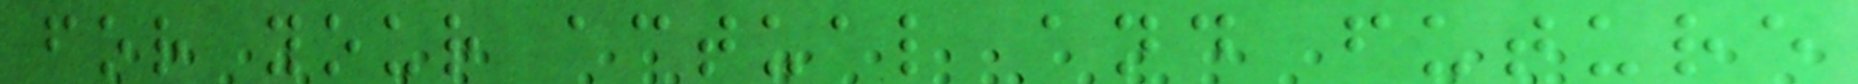for your actual and future
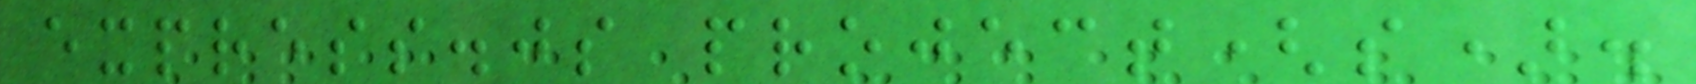express.js project(s).
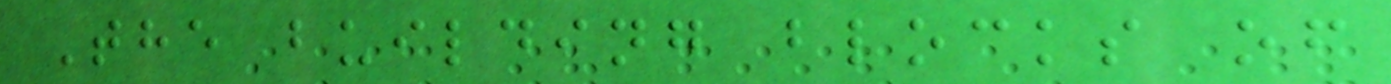The building blocks of
